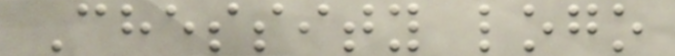Chessity logo
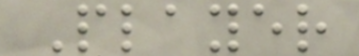Player
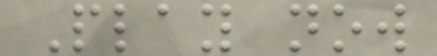Play now
